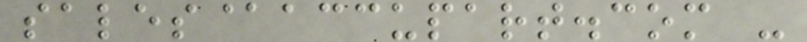sales@accupart.com -
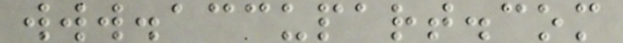www.accupart.com
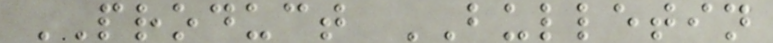PRODUCT BULLETIN
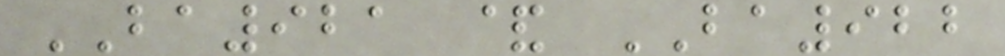BA921 & BA922
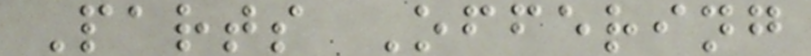Parts Offering
